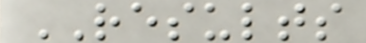RESULTS
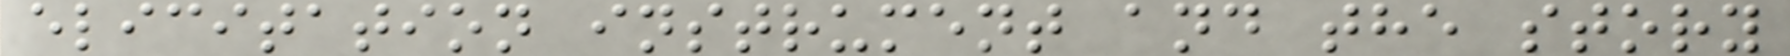elicitation instrument and the story
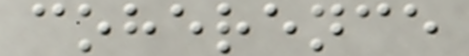coherence
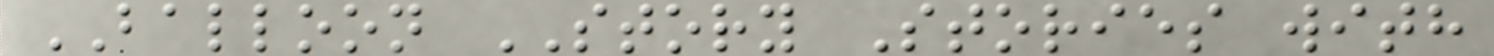BALLOON STORY Stories with
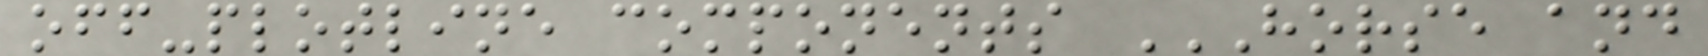off-plotline components HORSE AND
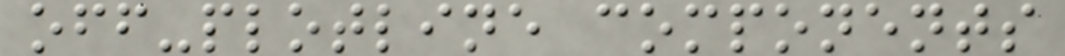off-plotline components
